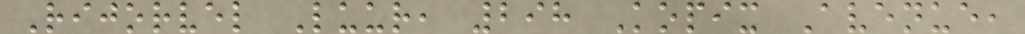Rijorvel Luur, 298 Kopix Avenue,
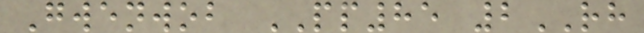Gwenwob PP85 2RH
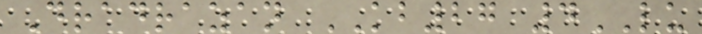Dradrazan KB27 4LU
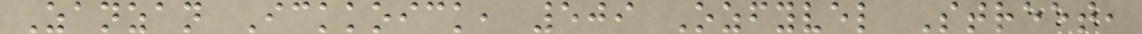Zanzan Ickkoick, 509 Ozfyvel Street,
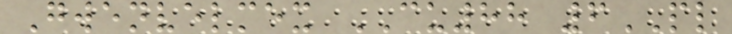Gwenvelmex CU88 6PL
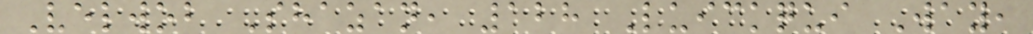Velwob Shazan, 128 Luickqui Way,
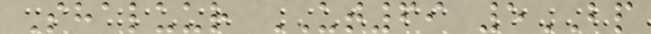Shaluur UT69 5BP
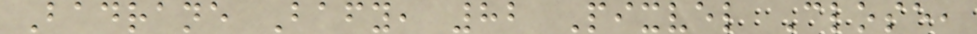Badrane Bafy, 82 Pixvel Close,
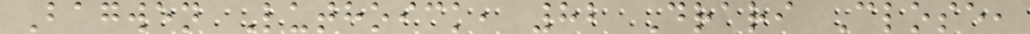Bagwen Luthoick, 82 Drari Close,
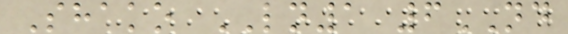Shako LN1 6ND
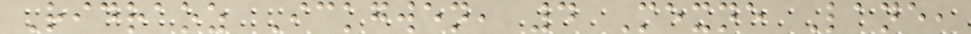Ridraoz Ickgwen, 4 Mexne Lane,
